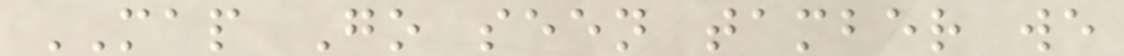MAP Go seen tamber we
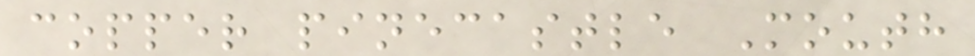copper pinecastle Mouth
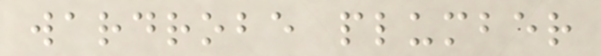wardrobe plumber
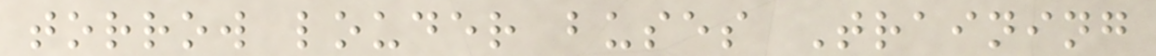torrow louder buses Training
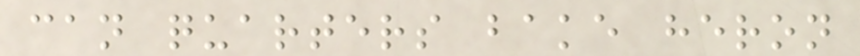can quarters bake heron
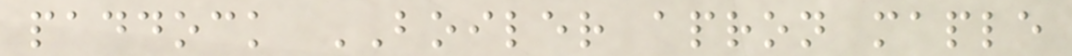paddock BOILER apron maple
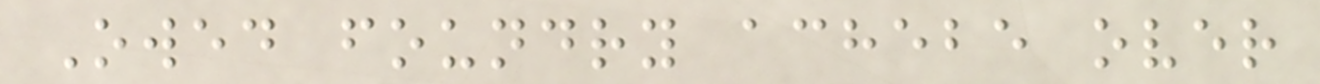Owed foundry achebe over
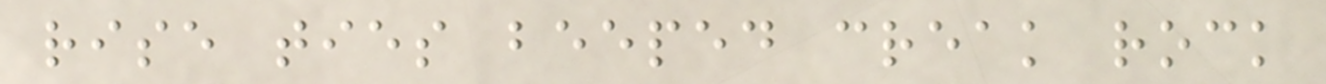rise ties beeped creak rock
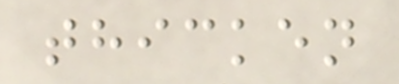thicken
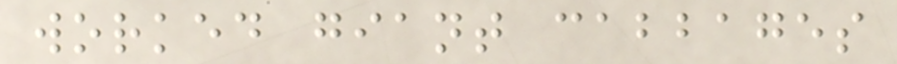worked giant cabbages
